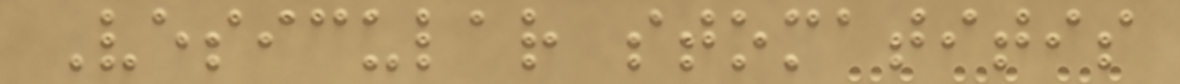Vesicular stomatitis
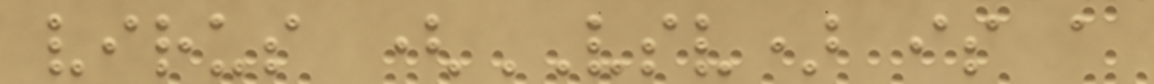virus (VSV) is a
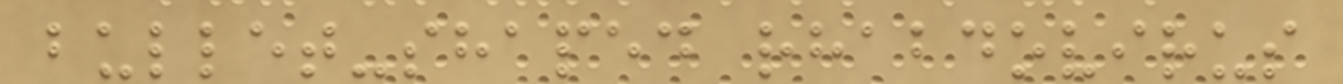bullet-shaped rhabdovirus
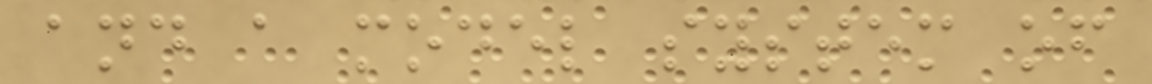and a model system of
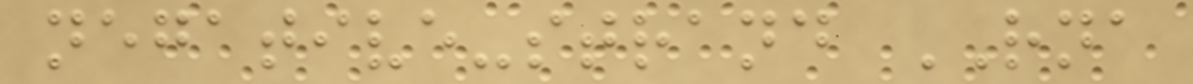negative-strand RNA
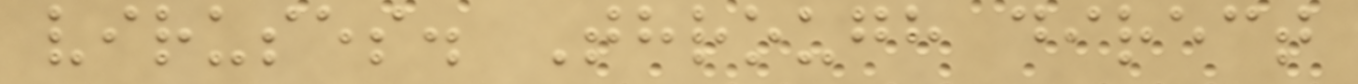viruses. Through direct
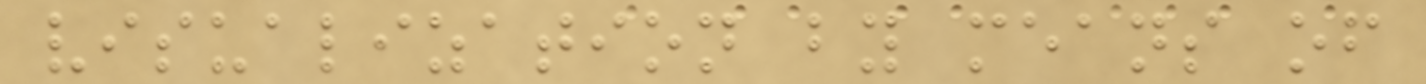visualization by means of
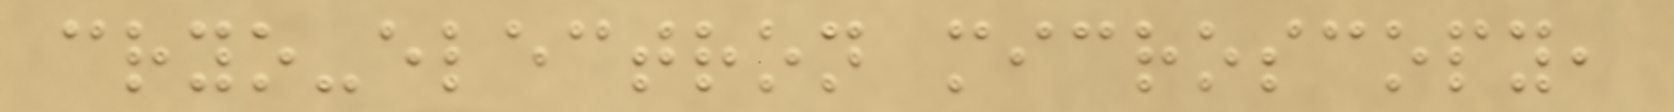cryo-electron microscopy,
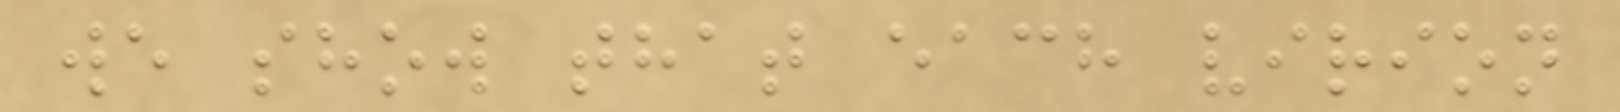we show that each virion
